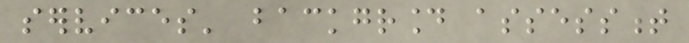services' background assessment
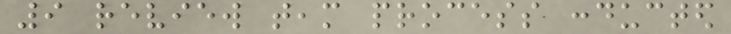9 review team process conducted
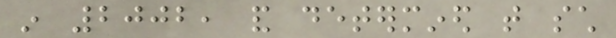in 2002, and determined that such
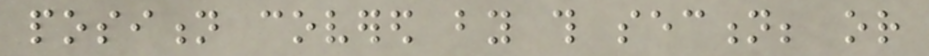position covered by this section; or
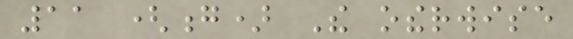11 (g) The otherwise
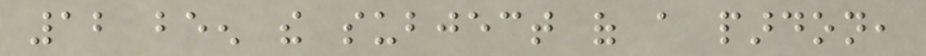12 been the subject of a pardon,
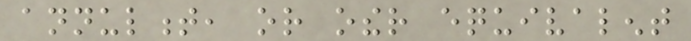annulment, or other equivalent
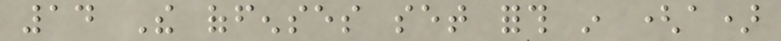14 The offenses set forth in (a)
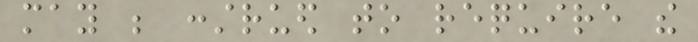may be construed to require the
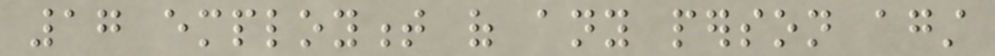17 employment of any person against
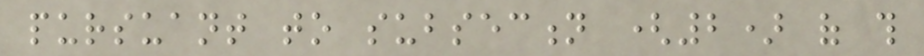pursuant to subsection (2) of this
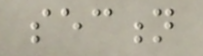section
